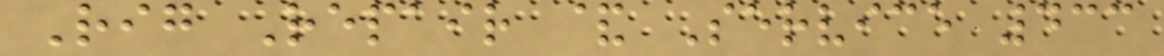Rig Repair & Service 433
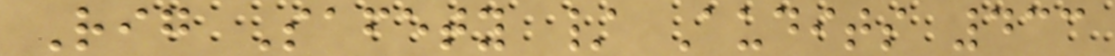Rig Safety / Audits 433
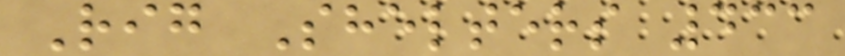Rig Shelters 433
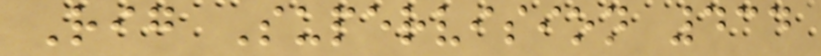Rig Supervision 434
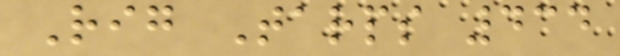Rig Tarps 434
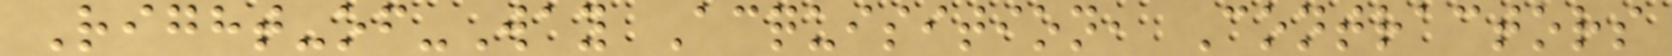Right-of-Way Acquisition, Contractors
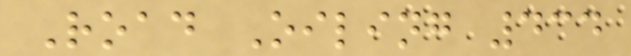Road Oiling 434
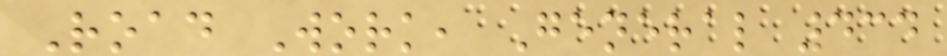Road Work, General 434
